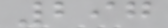297
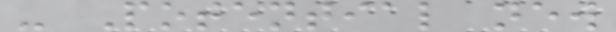- Potential new
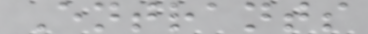Entrants
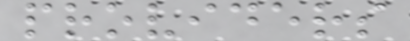providers
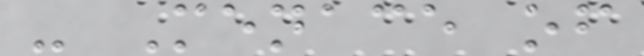- Menace of
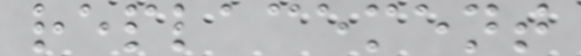replacement
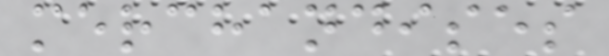merchandises
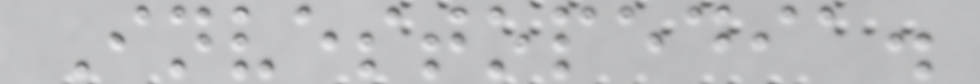Investopedia.
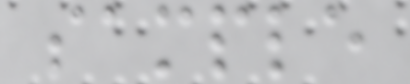sample
